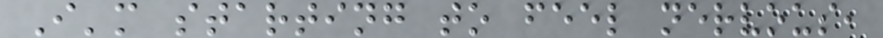I'm starting to feel nervous,
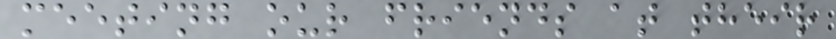meeting our friends at their
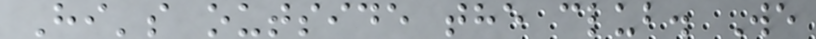Hi's outside the club. We
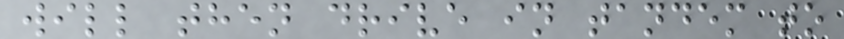will then drive in tandem to
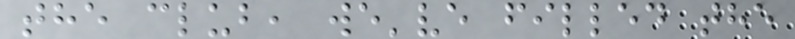the club, we've filled the
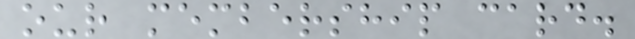our membership card.
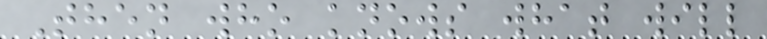Then who knows what will
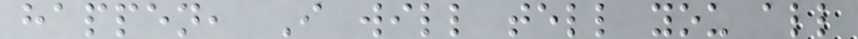happen, I will tell you all
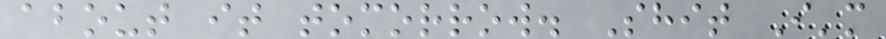about it tomorrow. Shit I'm
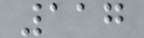117
